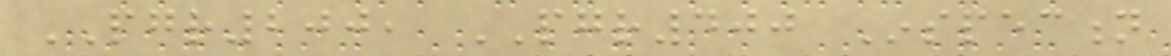PGR200, PGR400 Inspection
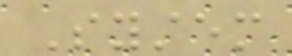System
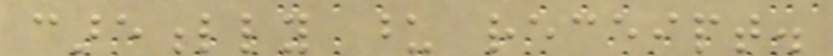carefully upon receipt.
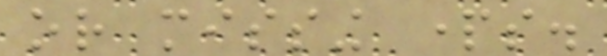or missing parts.
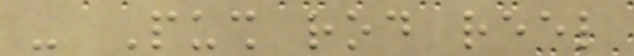- Push rod reel
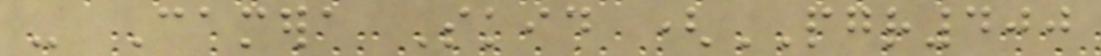- Camera Skid (PGR400
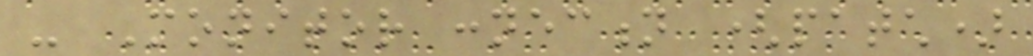- Monitor connection (patch)
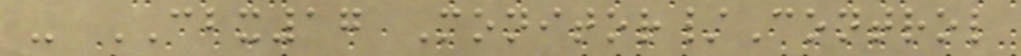- CBX17 Monitor/Control
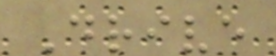Drive
